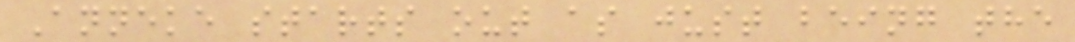Anneke starts out as just being the
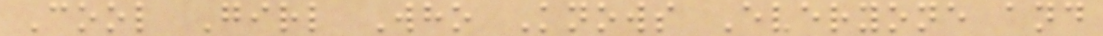Cool Girl Who Knows Everyone and
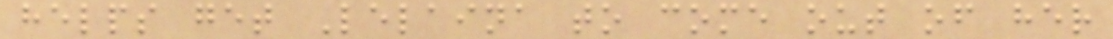helps get Lelaina to come out of her
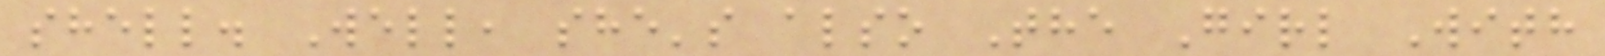shell. Well, she's also The Girl With
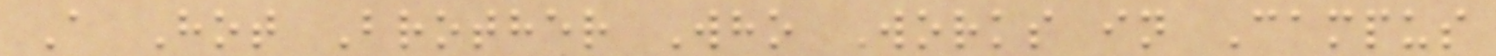A Hot Brother Who Works in Campus
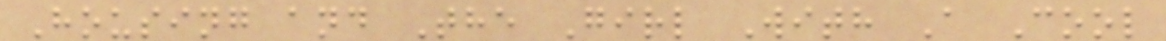Housing and The Girl With A Cool
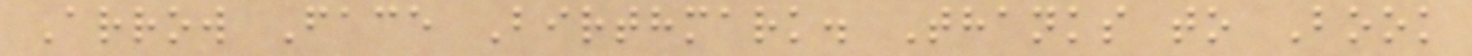Arrow Face Birthmark. Thanks to Book
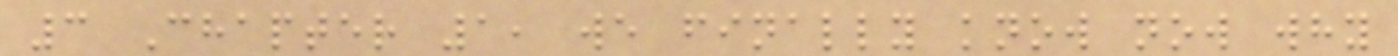3 Chapter 1, we finally know now why
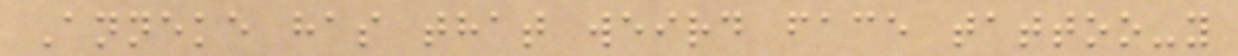Anneke has that weird face tattoo-y
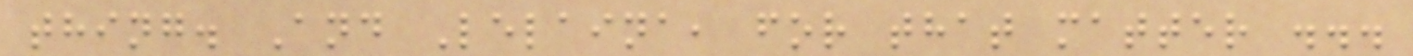thing. And Lelaina, for that matter ...
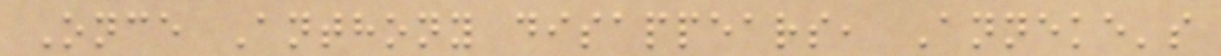Once Anthony disappears, Anneke's
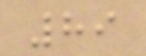89
